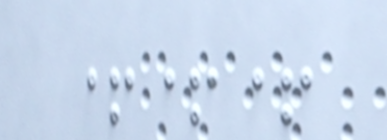+++
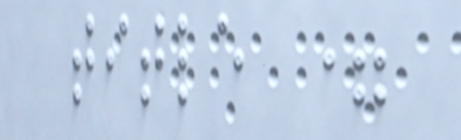title =
